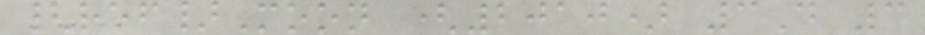{ref}Moon (2010) 3D 3
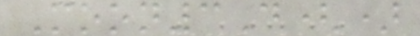Moon3D()
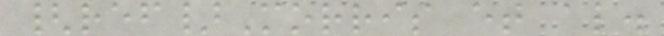{ref}Morris et al.
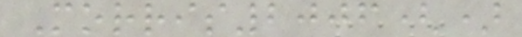Morris2006()
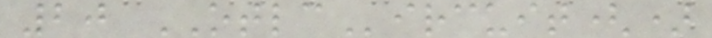20 OTLCircuit()
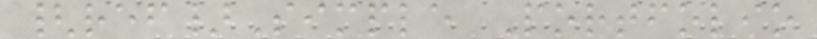{ref}Simple Portfolio
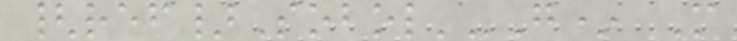{ref}Sobol'-G* M
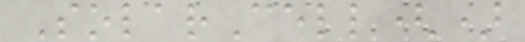SolarCell()
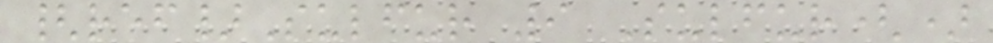{ref}Sulfur 9 Sulfur()
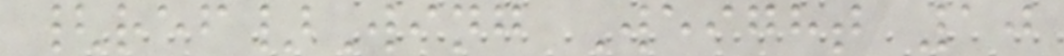{ref}Wing Weight 10
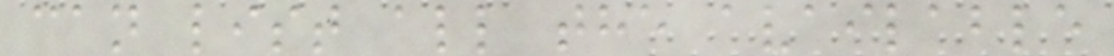can list all the available
